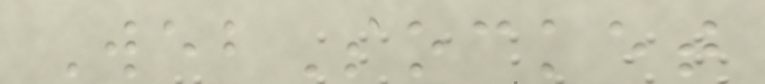WebSocket
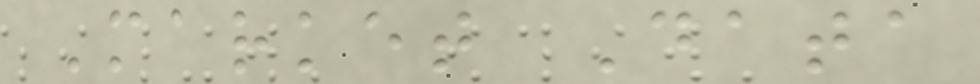Market Data
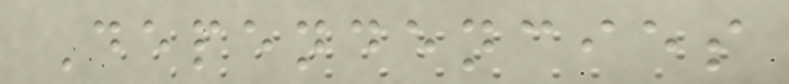Dependencies
